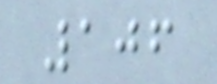106
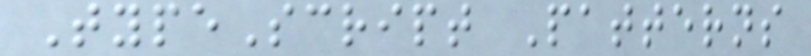TypeScript Patterns
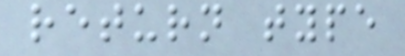return type
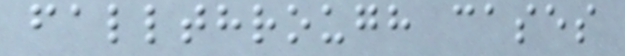fallthrough cases
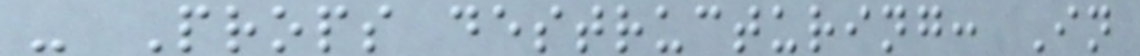- Props destructuring: In
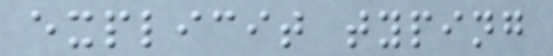explicit typing
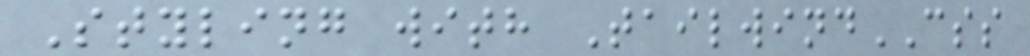Styling with TailwindCSS
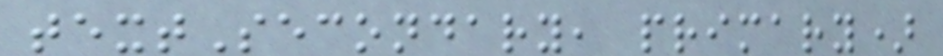textSecondary, primary)
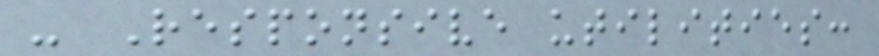- Responsive utilities:
